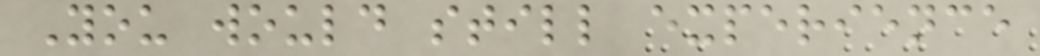You would still experience
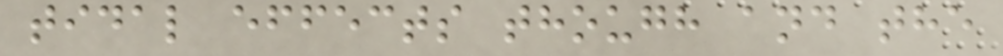tidal effects though and the
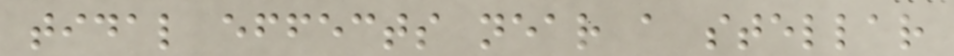tidal effects near a stellar
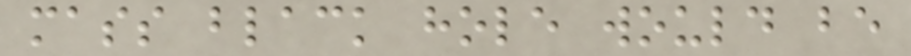mass black hole would be
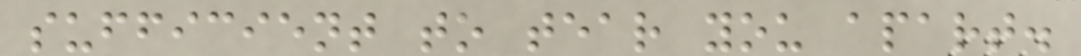sufficient to tear you apart.
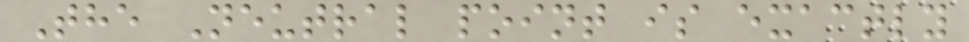The Neutral point is exactly
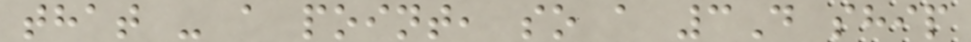that - a point, so a 3D ship
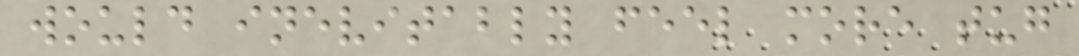would inevitably feel more tug
